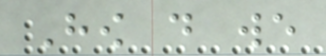How do we
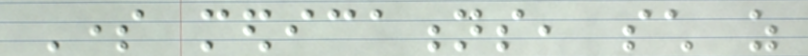Some medications, such as
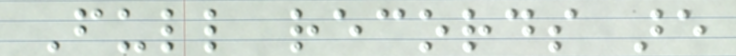Full records are
